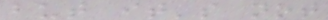but it's not
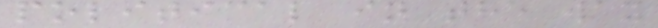political in the way
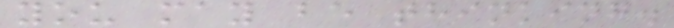you may be thinking.
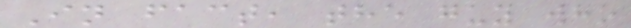In fact, the guy who
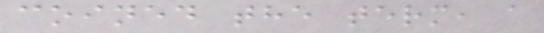coined the term, a
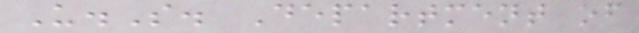U.S. Department of
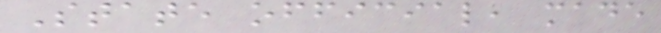State official, made
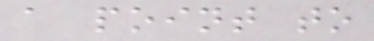a point to
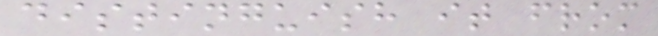distinguish it from
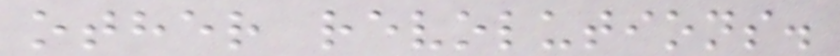other revolutions.
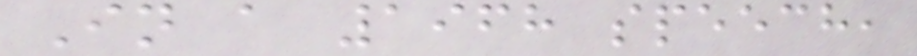In a 1968 speech,
